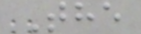The
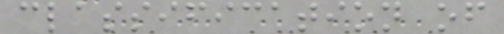classification of
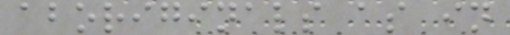aboriginals as in
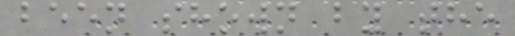been shown by the
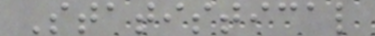Statistical
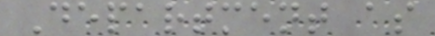Department as
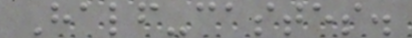Half-castes.
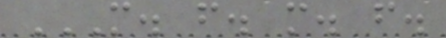M. F. M. F.
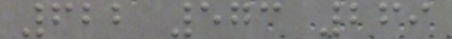622 573 269
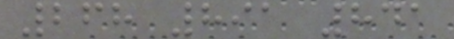268 891 841
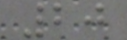20
